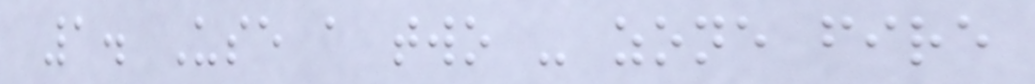1. Use a two - zone fire
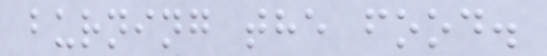burning the food.
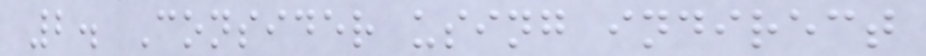2. Consider using indirect
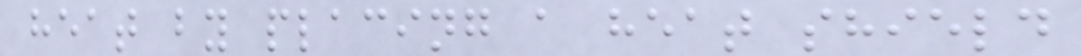heat by placing a heat shield
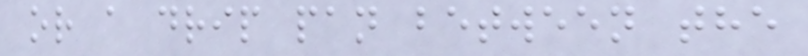or a drip pan between the
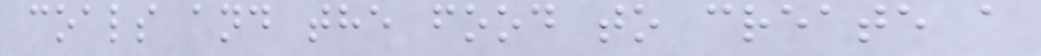coals and the food to create a
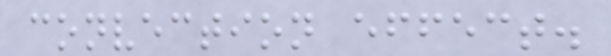convection effect.
